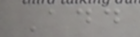Add
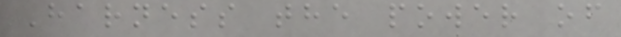Harness the power of
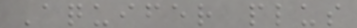Aquifer plus
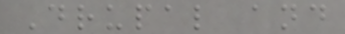Drupal and
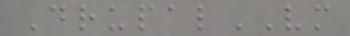DrupalVM
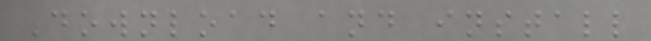Download and install
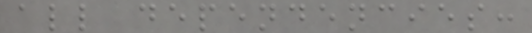all dependencies:
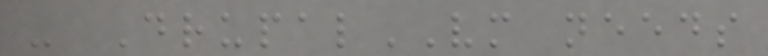- DrupalVM needs
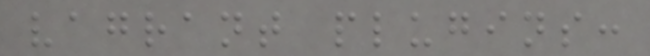vagrant plugins:
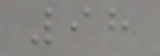98
